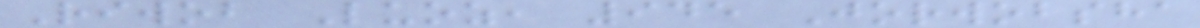Riwob Luoz, 945 Jorwobsha
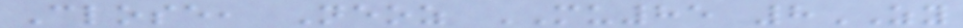Close, Neoz MU85 8ZY
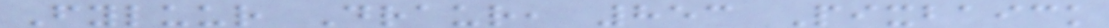Fyluur Draur, 853 Pixbaick
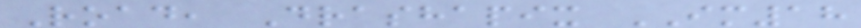Road, Drashapix IM18
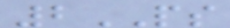2PS
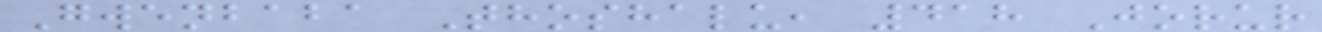Gwenbaba Thoshalu, 418 Jorur
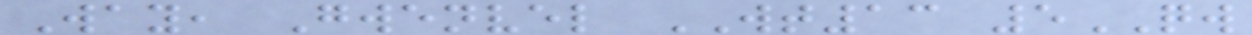Way, Gwenvel WT13 5QW
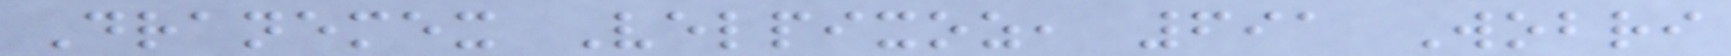Dranemex Velpixoz, 691 Wobri
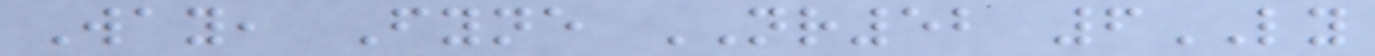Way, Fyne NR52 6LY
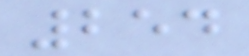254
